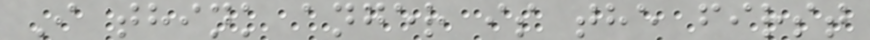I think anger is the first
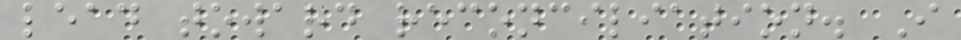lead toward reconciliation. I
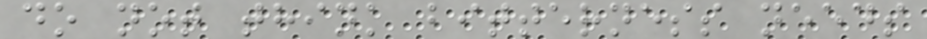do not think bitterness needs
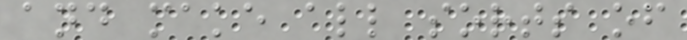and make all sorts of
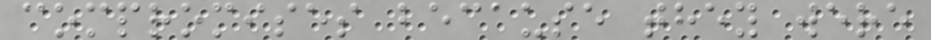compromises because they were
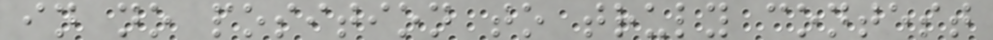in no position to truly contest
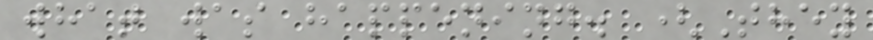what was happening. (They
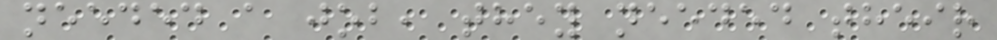needed a job, they needed their
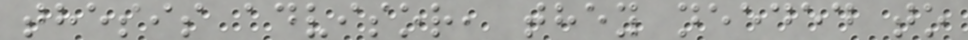thesis advisor, they needed to
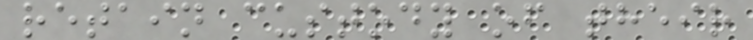retain custody of their
